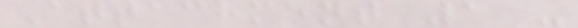Attachment 1 -
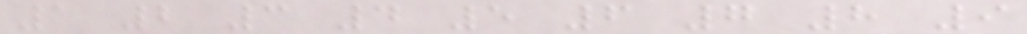1 2 3 4 5 6 7 8 9
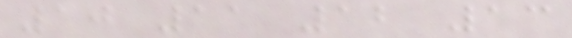10 11 12 13
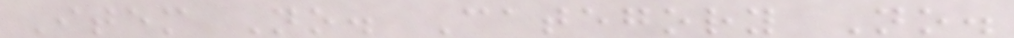Item No. Category No.
